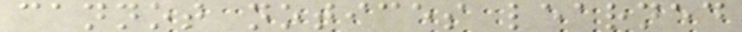cannot notices learned
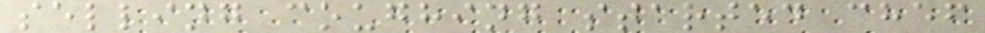selling coughing started chef
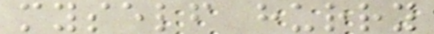myself hurry
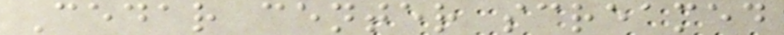Cedar center screamed
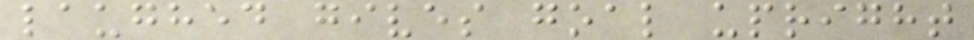laughed gives goal upright
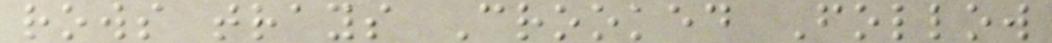rows trays Crooked Follow
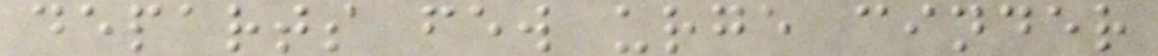departs few urge cinder
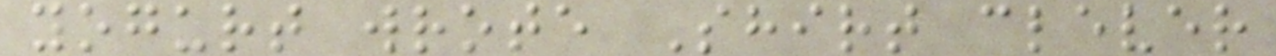yogurt wrote Shirt clever
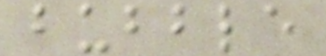bubble
